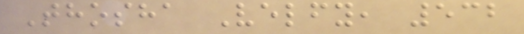Thosha Velfy, 532
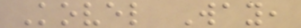Kovel Way,
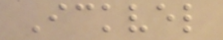Ickvel
